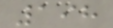198
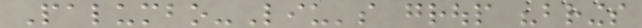Palumbo-Liu's group "brings
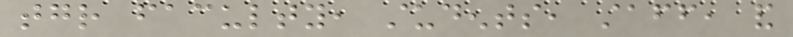together faculty, students, staff, and
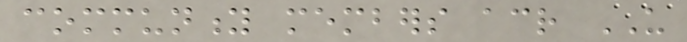community members across US
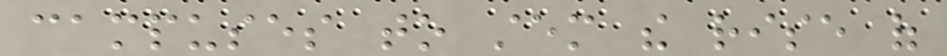campuses to stem the rise of
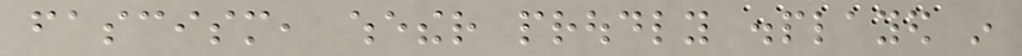fascism, whether proudly displayed in
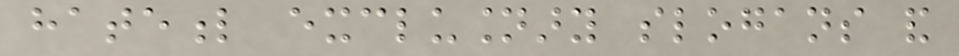hateful exclusionary slogans and
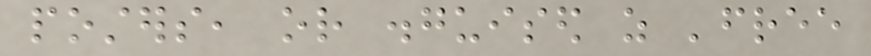posters, or disguised as 'free
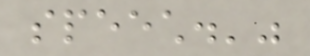speech.'"
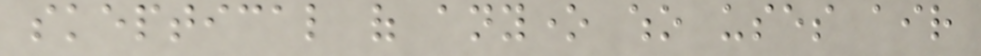skeptical of anyone who uses air
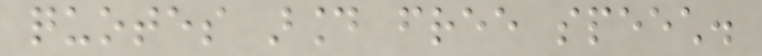quotes around free speech.
